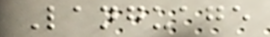Language
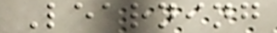Learning
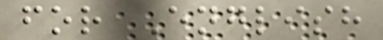for English
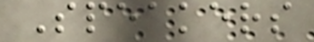Speakers
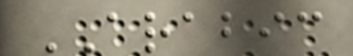ARABIC
